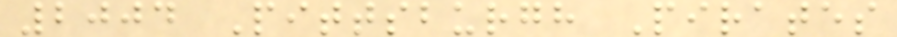2004 Pittsburgh Pirates
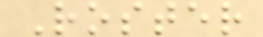Roster
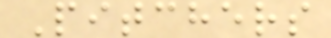Pitchers
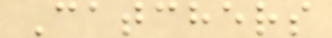Catchers
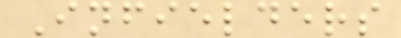Infielders
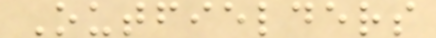Outfielders
